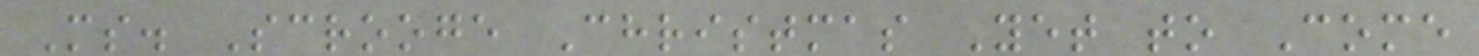Ms. Scrooge Christmas Yet to Come
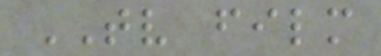TV film
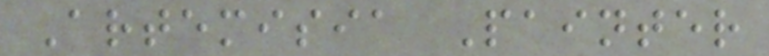Artemisia Painter
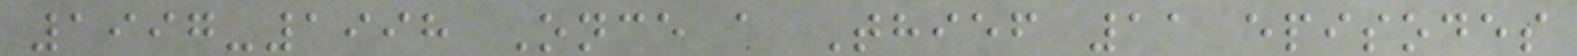1997-1998 Once a Thief 11 episodes
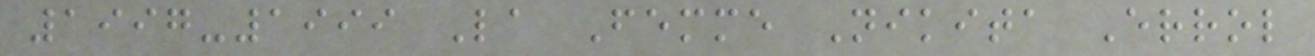1997-1999 La Femme Nikita Errol
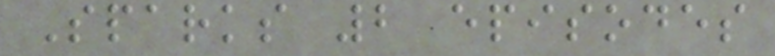Sparks 2 episodes
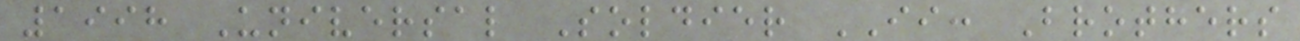1998 Universal Soldier II: Brothers
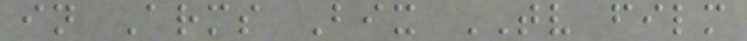in Arms Bix TV film
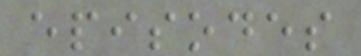episodes
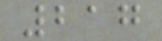217
